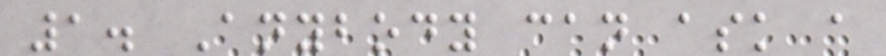1. Anybody can ask a
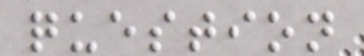question
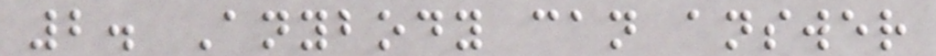2. Anybody can answer
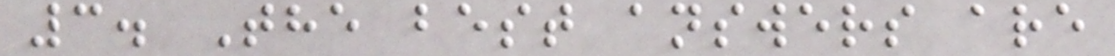3. The best answers are
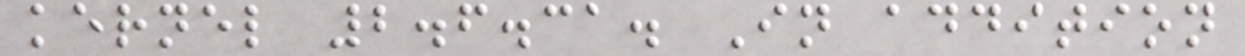kernel 2.6.31. In addition
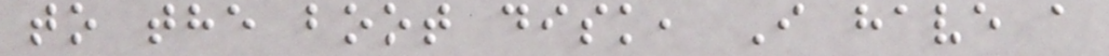to the boot disk, I have a
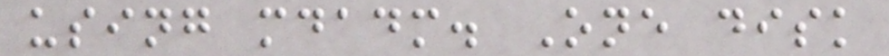using mdadm. One disk
